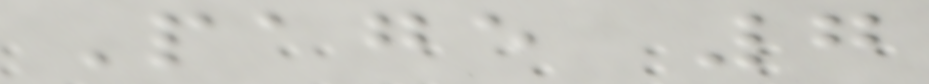Page 7
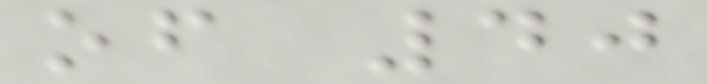of 40
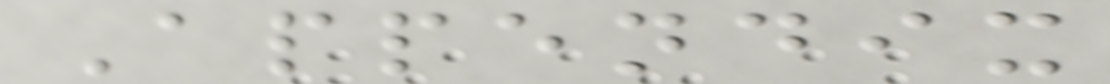Appendix
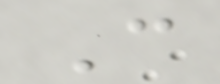C
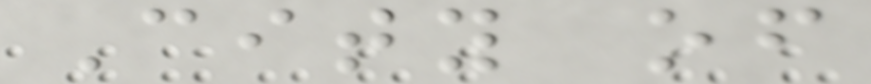City of
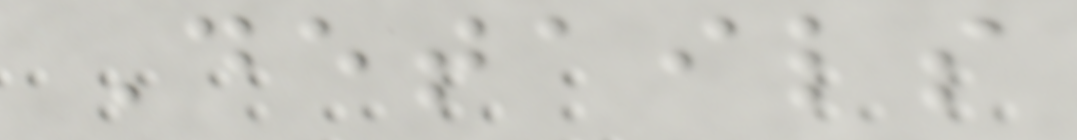Details
